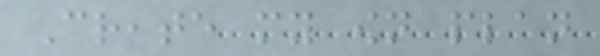Create my own plan
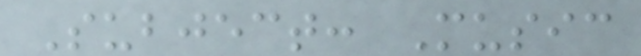Subject: Music
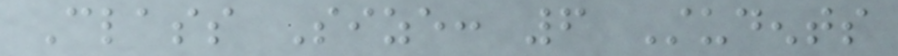Class Size: 6 Students
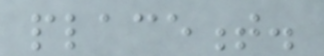placement.
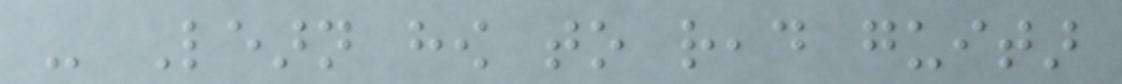- Learn how to read guitar
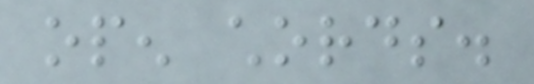open chords.
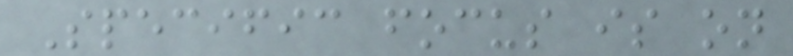Specific focus is on
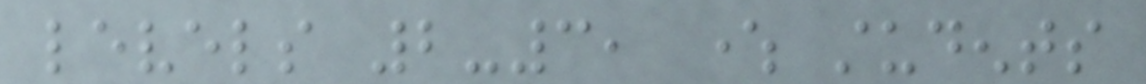levels 2-3, where students
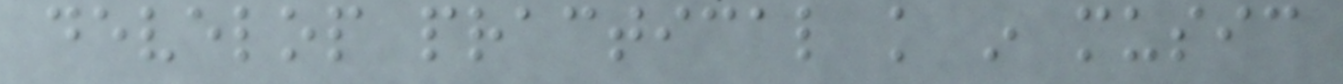develop practical knowledge in music
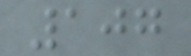107
